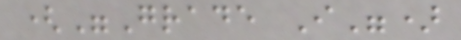("Grade I")
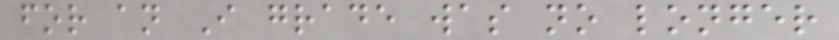for an I grade was no longer
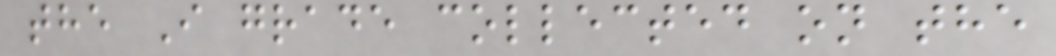the I grade collected on the
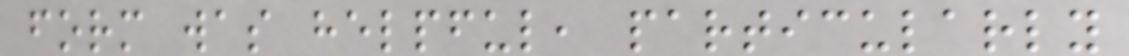form was helpful, particularly
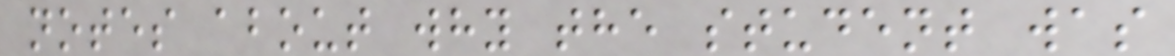notes about why the student was
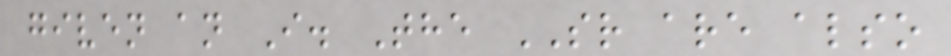given an I. The SR are also
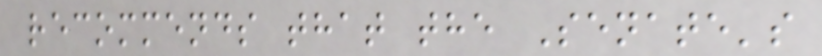recommends that the Senate's
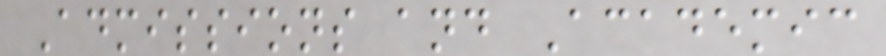Admissions and Academic
